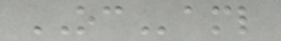OCaml
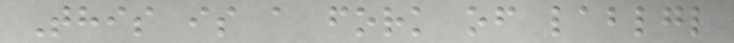This is a fork of lablgl
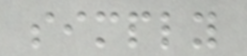simply
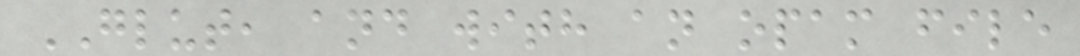GLUT, and with an opam file
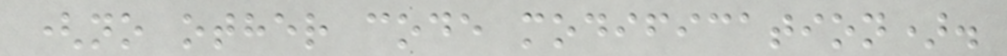(no other code modification).
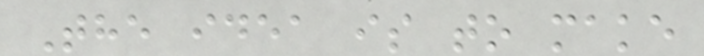The idea is to make
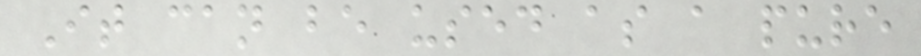It can be used as a pure
